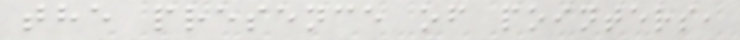the presence of pointers,
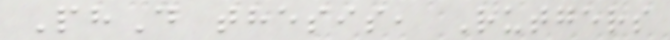PhD thesis, Rutgers
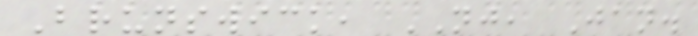Brunswick, NJ, Jan.
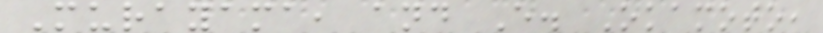Murayama, and E. Okamoto,
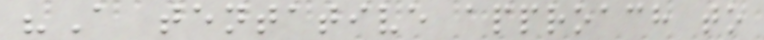"A tentative approach to
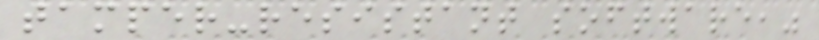tamper-resistant software,"
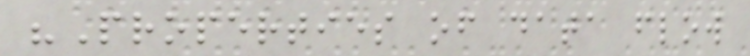"Properties of data flow
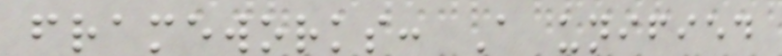frameworks: A unified
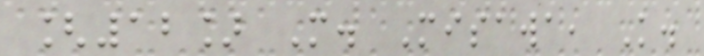[12] M. Misawa, K.
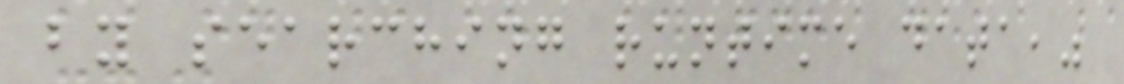by searching runtime data,"
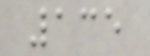135
